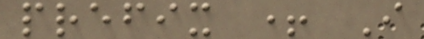prefix + I
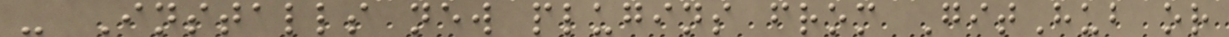- Installs new plugins from GitHub or
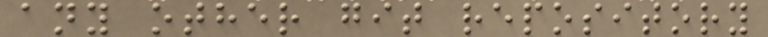any other git repository
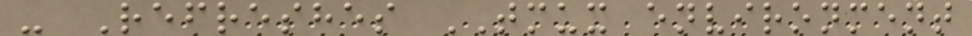- Refreshes TMUX environment
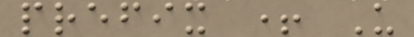prefix + U
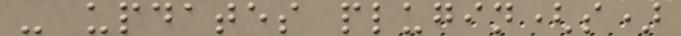- updates plugin(s)
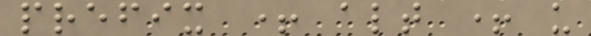prefix + alt + u
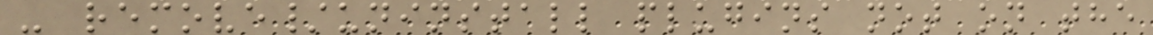- remove/uninstall plugins not on the
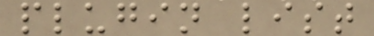plugin list
